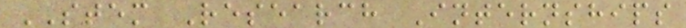STEM Research Internships
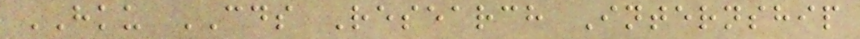HKU CDS Research Internship
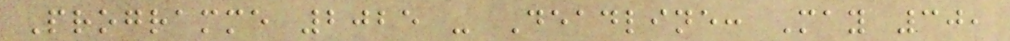Programme 2025 - Deadline: May 30,
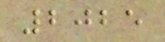2025
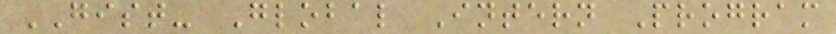GIST- Global Intern Program
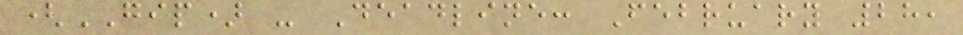(GIP) - Deadline: February 28,
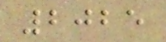2025
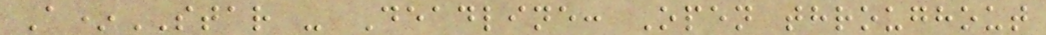A*STAR - Deadline: Open throughout
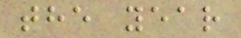the year
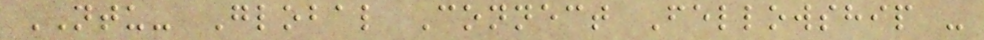NTU- Global Connect Fellowship -
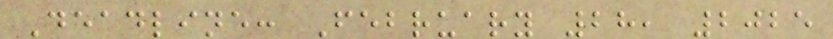Deadline: February 28, 2025
